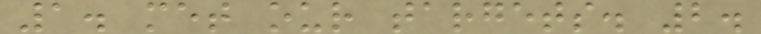1. met our targets. 2.
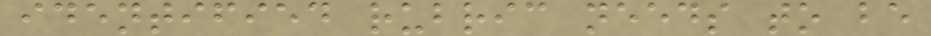identified rubric needs to be
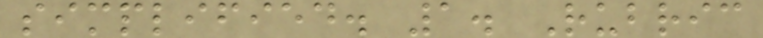simplified. 1. Rubric
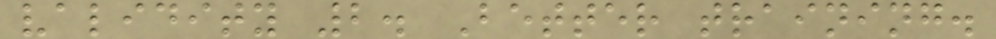validity 2. Better training.
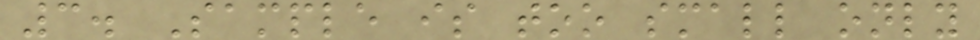3. Sample is too small only
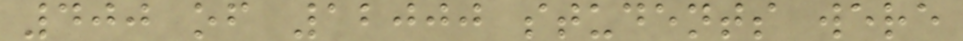400 of 12000 students were
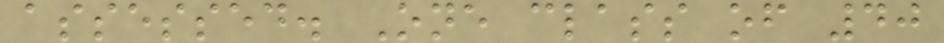assessed. One class of 40
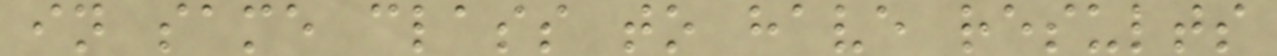in same class to have results
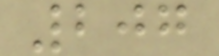207
